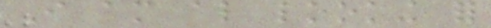I am also looking for
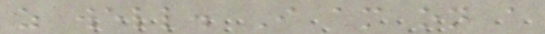as well. I am on a
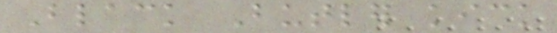Black Butler kick
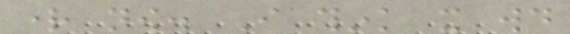right now. I think it would
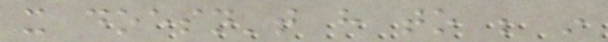it doesn't have to be in
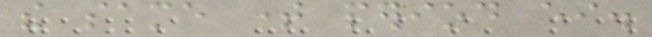the same time period either.
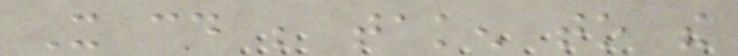It could be taken to the
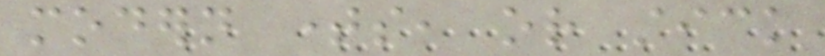modern times, or stick
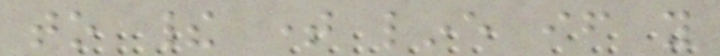to their time line if you
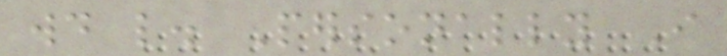would like. Personally I
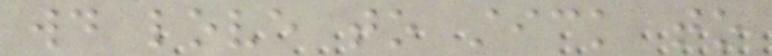would love to stick to
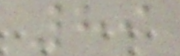89
